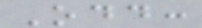Odd:
